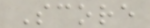Score
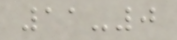11-0
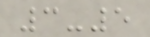3-5
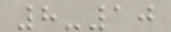8-10
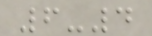6-4
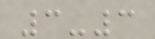3-3
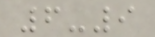6-9
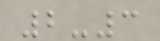2-3
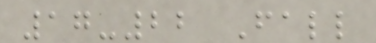17-22 Fall
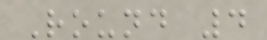Round 4
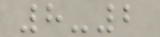8-2
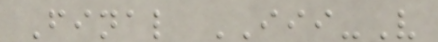Final III-V
